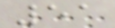51
